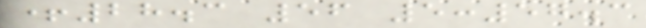+28.3 56 5:57.3
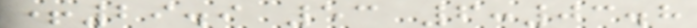+29.9 53 6:03.8
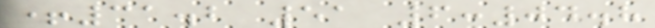+31.2 51 6:04.8
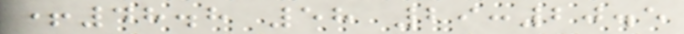+48.8 58 29:20.5
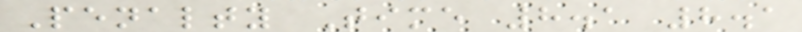Penalty Time 8.1 8.1
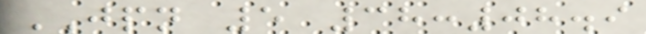JPN 5 38:08.9
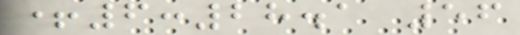+6:28.1 56
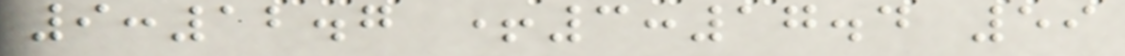9:12.7 +3:17.4 59
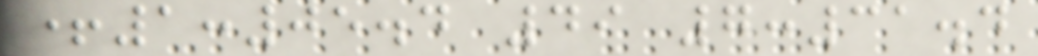+1:05.4 49 7:31.4
